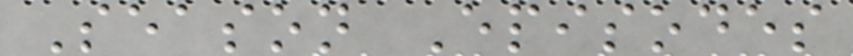Season Episodes
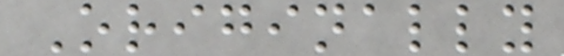Originally
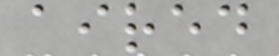aired
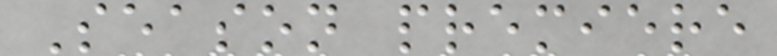Season premiere
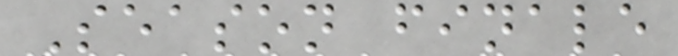Season finale
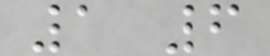1 6
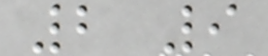2 9
